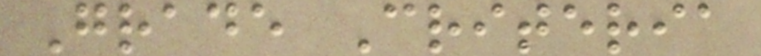Grade Criteria
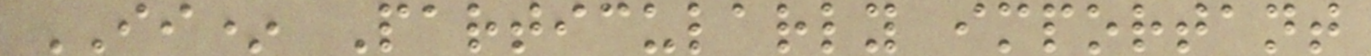II* Particularly important
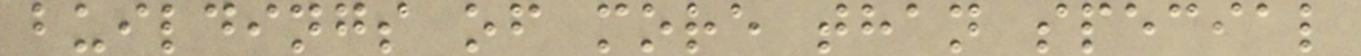buildings of more than special
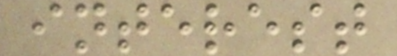interest
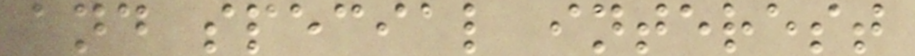and special interest
